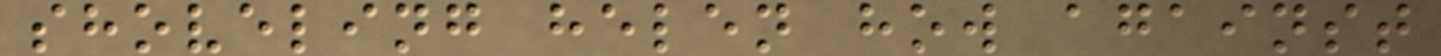shoveling helen how against
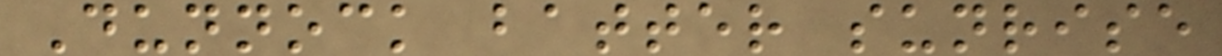Dunnock batter sunrise
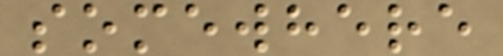somewhere
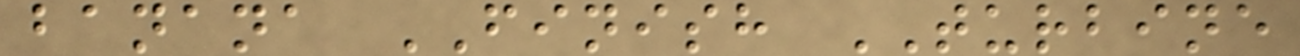banana FINISH TURBINE
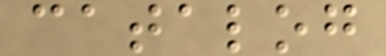catalog
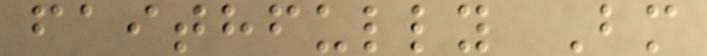faithfully Bm
